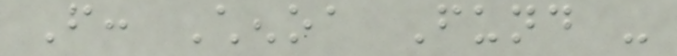From: Chenoa Fund -
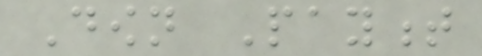Down Payment
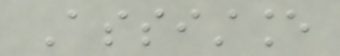Assistance
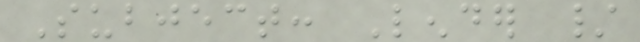Subject: Lender /
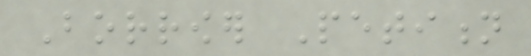Borrower Petition
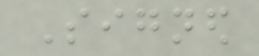Signed
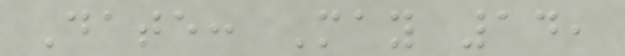Date: May 14,
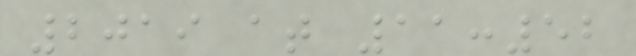2019 at 11:52
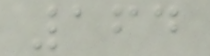164
